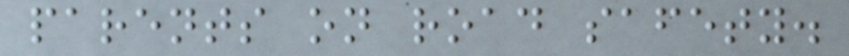parents on road safety.
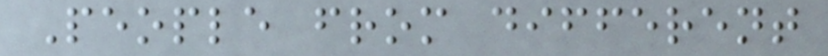People from different
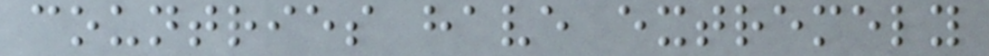countries have extremely
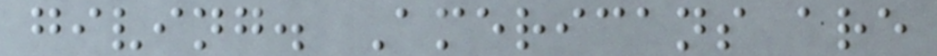giving. Americans are
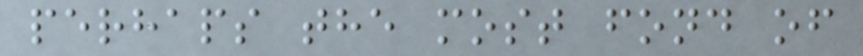perhaps the most fond of
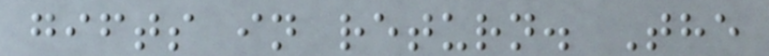gifts in return. The
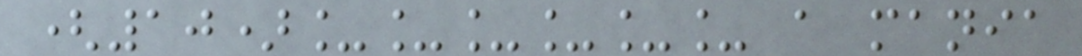(10)______ a mania
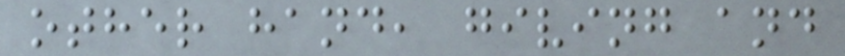other hand, giving and
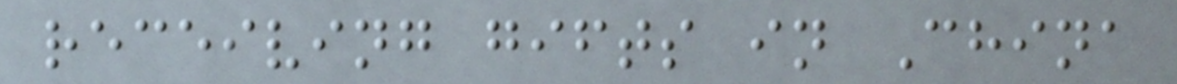receiving gifts in China
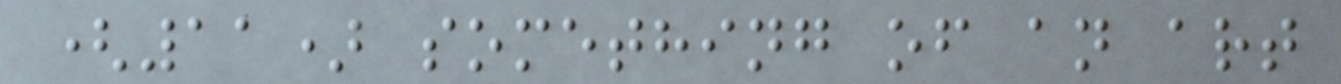(11) something of an art
